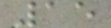15
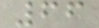66
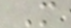M
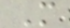M
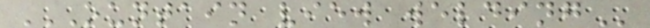OUNTAIN VIEW WELDING
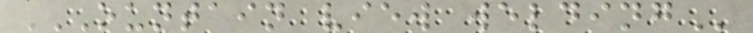OUNTAIN VIEW WELDING
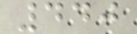440
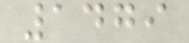1479
